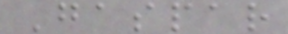Gaspar
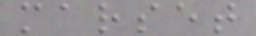marset
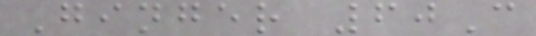Ginger 60C
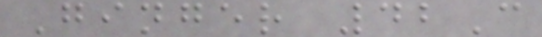Ginger 42C
